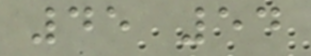45 54
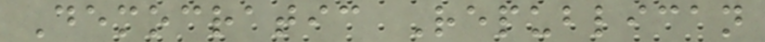Democratic Republican
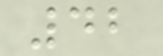42
